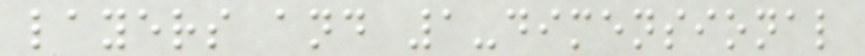layers and 1-dimensional
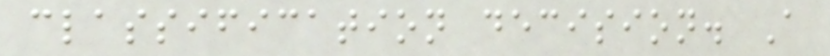classification decision. A
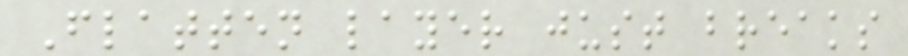Flatten layer just breaks
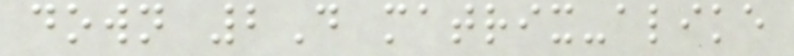down 2D matrix-alike
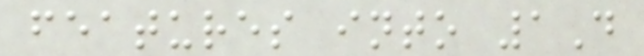features into 1D
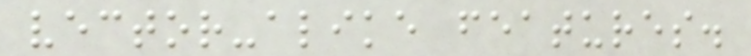vector-alike features.
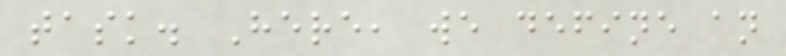task. Here, we define an
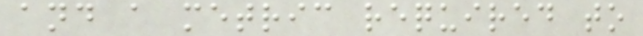and a metric required to
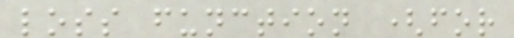loss function (for
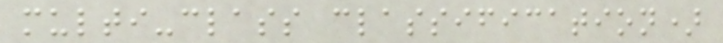multi-class classification)
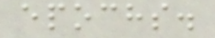epochs.
